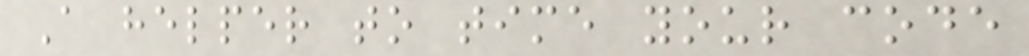A helper to time your code
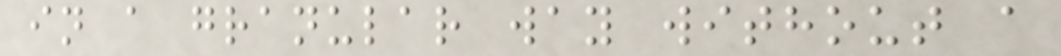in a granular way without a
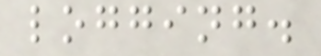logging.
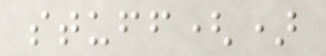stuff()
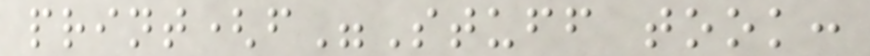print(f"Stuff took:
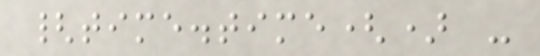{time.time() -
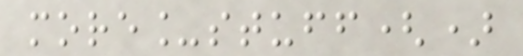more_stuff()
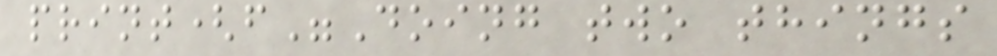print(f"Doing two things
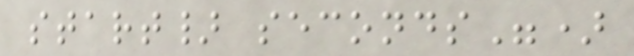start} seconds")
